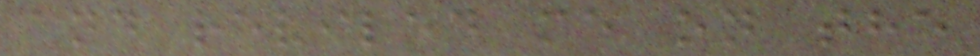and reviled me on the
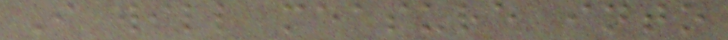I will measure into
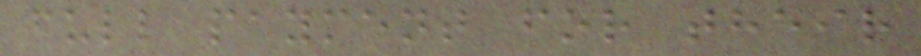full payment for their
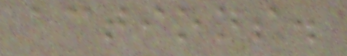actions.
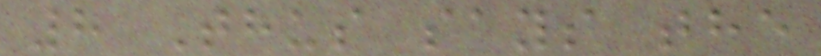8 Thus says the
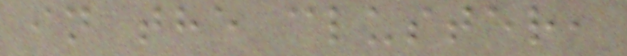in the cluster,
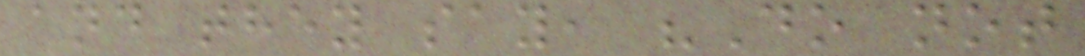and they say, "Do not
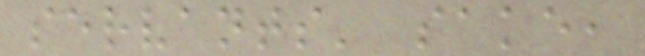servants' sake,
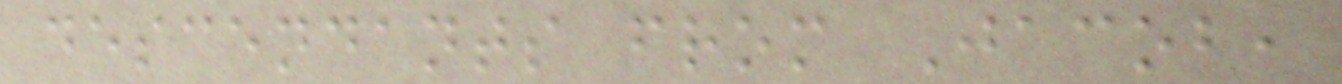descendants from Jacob,
